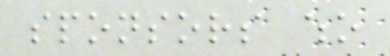sponsors who
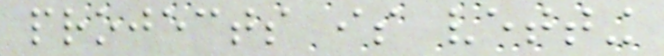projects is vetting
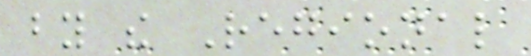by the Regional
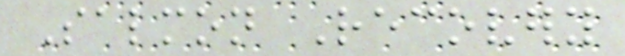Salmon Recovery
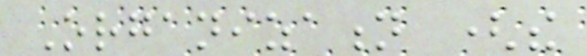Organization (the
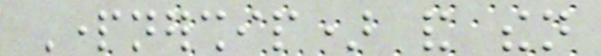Partnership) and then
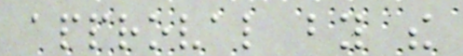approval by the
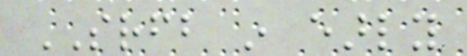SRFB in early
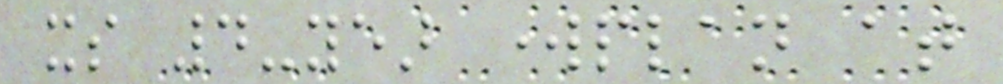its 4-year workplan at
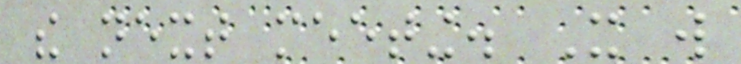the next meeting. It will
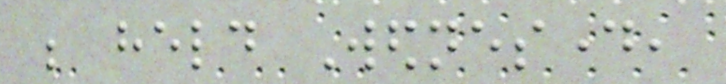be held Wednesday,
